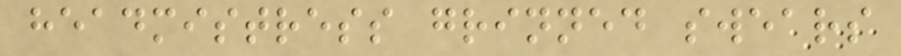headmistress grinned swears
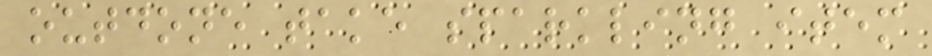outdone take sparkling item
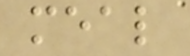meal
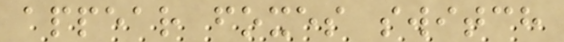appear foxes switch
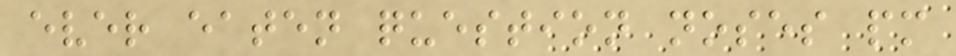ever eaten question noses pm
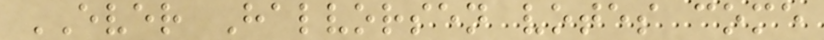EVER Halvorsen votes come
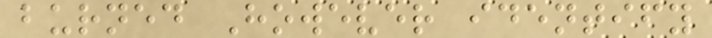burned However identify
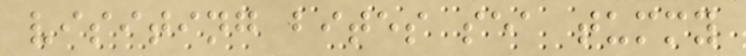visiting bites sea tummy
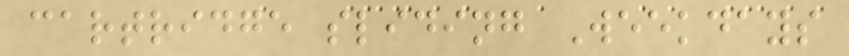cartridge sliding Weekdays
